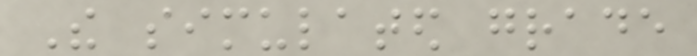The simulated grade
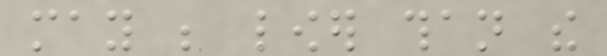may be lower than the
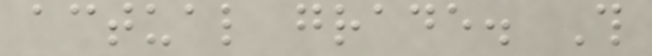actual grade. This
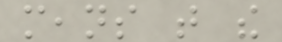means that the
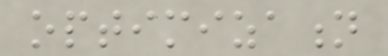optimization
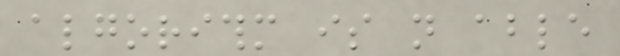algorithm is not able
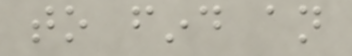to find an
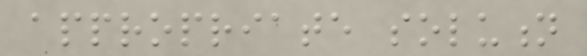appropriate solution
